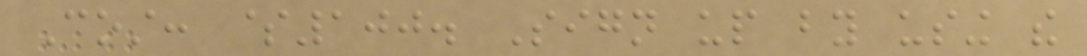Cost: $100. Sign up by using the
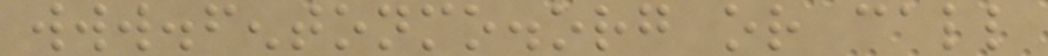www.fentonmo.org or call
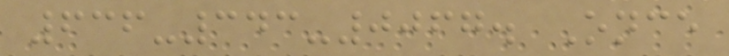636-343-0067. Once
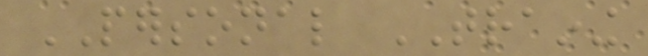PERSONAL TRAINING
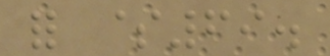for $69.
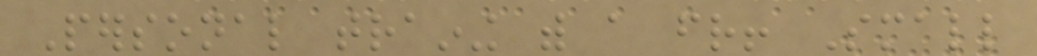Personal training with a friend! Small
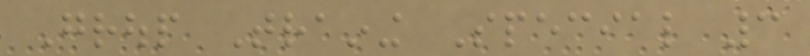Group Training Special 3
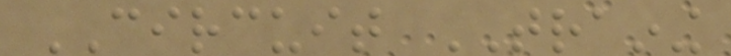CIRCUIT TRAINING
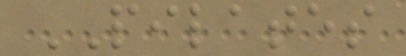PILATES
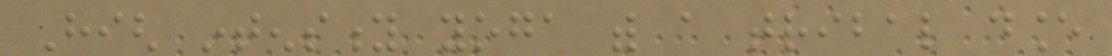High intensity yoga with a tribal dance
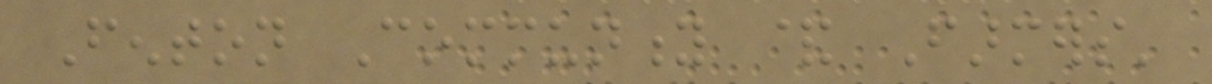Fenton Community & Farmers'
